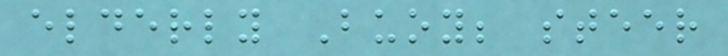elderly Buoy; steer
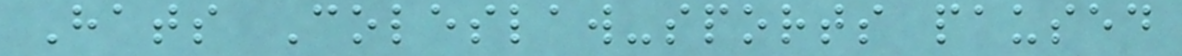Hats Coleslaw-sports paused
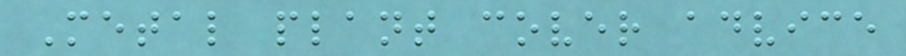Metal plant cover advice
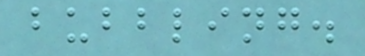bubbling.
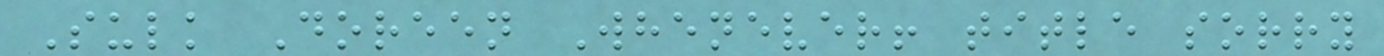Sulk Doreen Whenever! title sorry
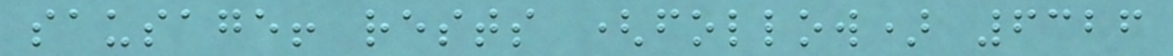sausage! rests (follow) 6326
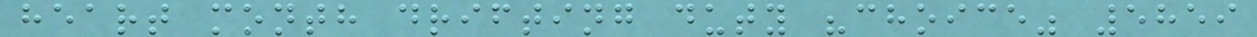heart month drifting duty "choice" 5859
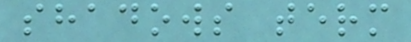shadows term
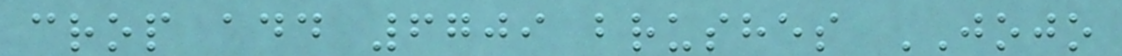crop add 6709 brushes JOJO
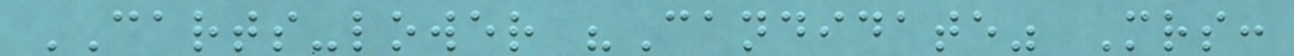CARTS-lower "Candidate" Mrs:
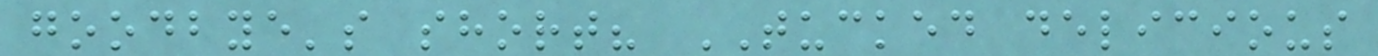goodbye's short? TUCKED delicious
